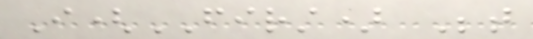I(FIRST) Between
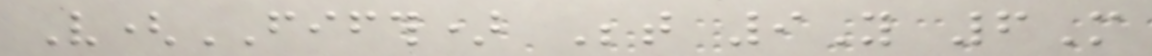V(FIFTH) Between 9Y 6M
